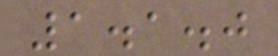1.1.0
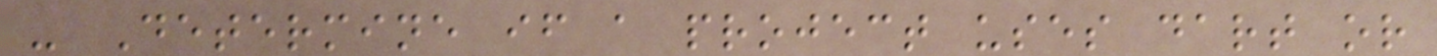- Determine if a project uses dart or
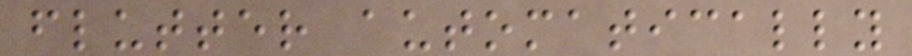flutter automatically
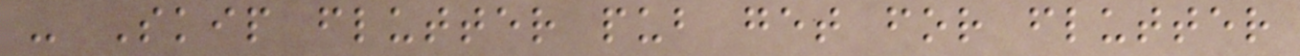- Skip flutter pub get for flutter
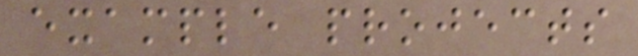example projects
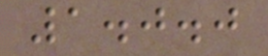1.0.0
